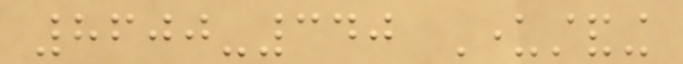8600-340 Understanding
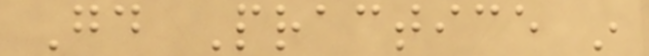Good Practice in
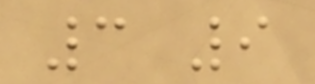3 9
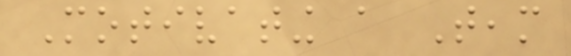Motivating a Team
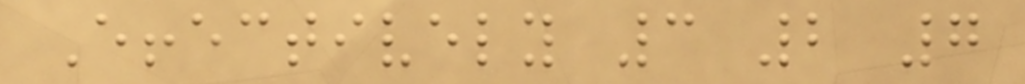Effectively 3 2 7
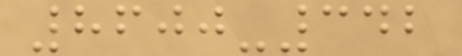8600-342
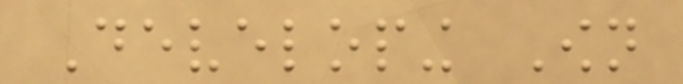Developing Own
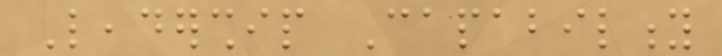Leadership Capability
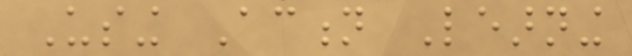Using Action Learning
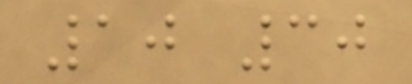10 30
